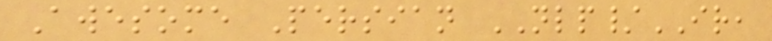Awesome Persian NLP/IR,
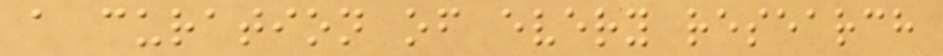a curation of every research
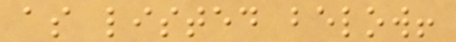as listed below!
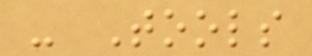- Tools
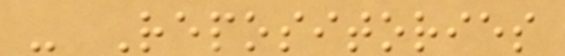- Repositories
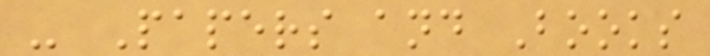- Papers and Books
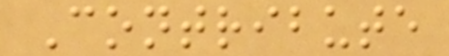Contribute
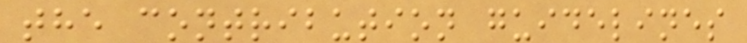the contribution guidelines
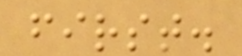first.
